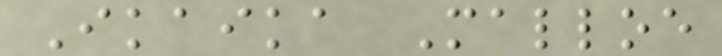Ikaika Malloe
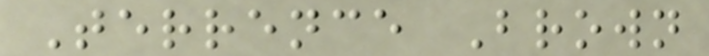Terrence Brown
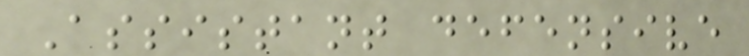Assistant defensive
